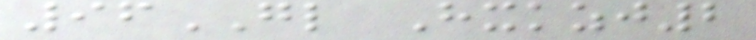96GL Hxkzj2
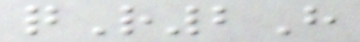qR2H
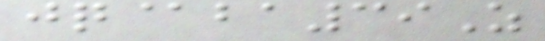jq@ba39Z
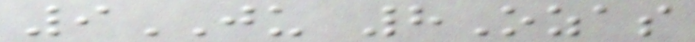9JU 8Ozas
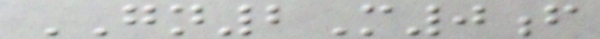GN2M0f
